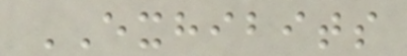EXHIBITS
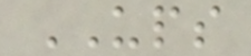UPS
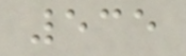535
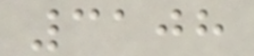3108
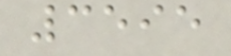3595
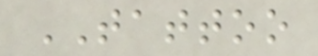TATTOO
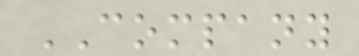COMPANY
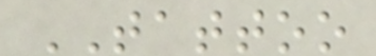TATTOO
